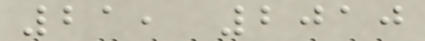21, 2010
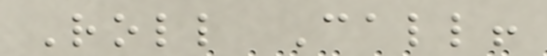Roll Call!
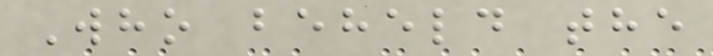Who beheld the
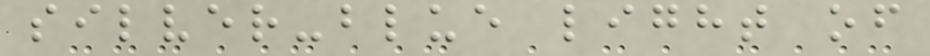silver-blue light of
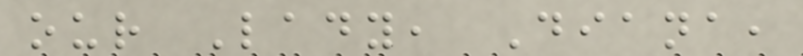our Lady, Diana,
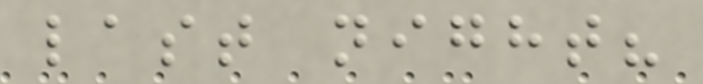last night?
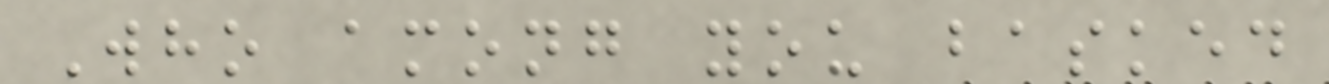Who among you basked
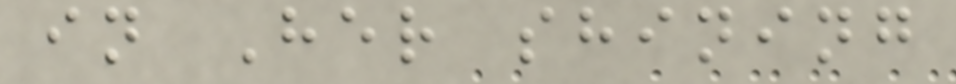in Her shining
